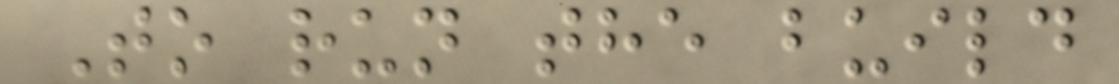To run the build
